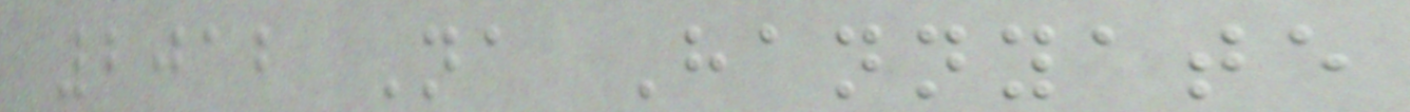2012 Na Hannyate
